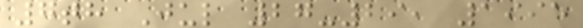7th Jul 27-29, 1995
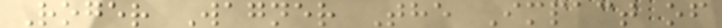Roger Wagner The Impact of
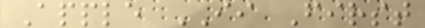Apple II First
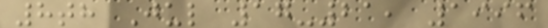8th Jul 17-21, 1996
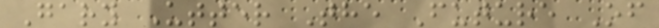Gary Utter The Future Of
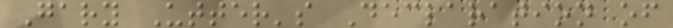Gary Utter's Declaration of
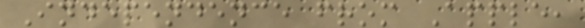Independence from Apple,
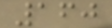160
